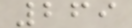269
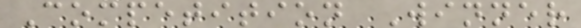Competition Winner
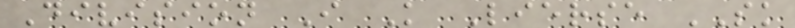Division I K Lierse SK
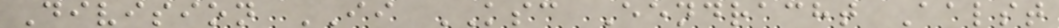Division II KSC Eendracht Aalst
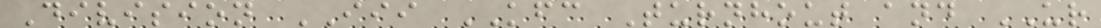Division III KFC Turnhout and UR
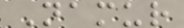Namur
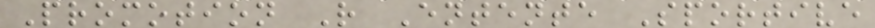Promotion R Entente Sportive
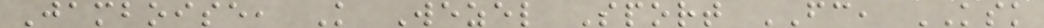Jamboise, K Wezel Sport FC, KSK
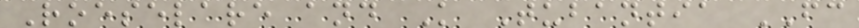Roeselare and K Tubantia FC
